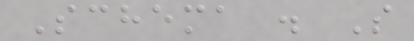Schema . S
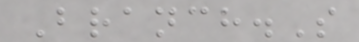Branch.S
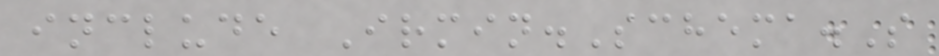include Irmin.Schema.S
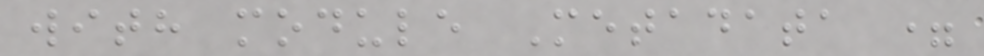with module Metadata =
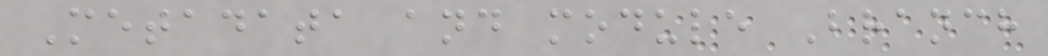Metadata and module Branch
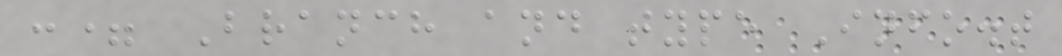:= Branch and type Info.t
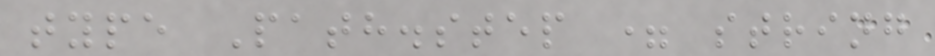type Path.step = string
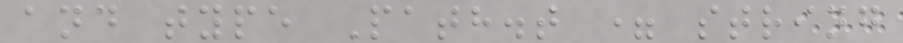and type Path.t = string
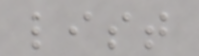list
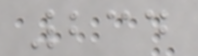234
